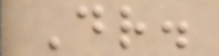Dr.
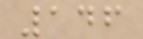146
